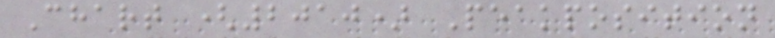Chart (2010) Peakposition
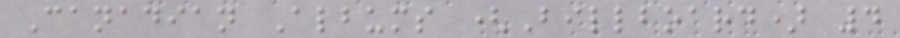Canadian Albums (Billboard) 4
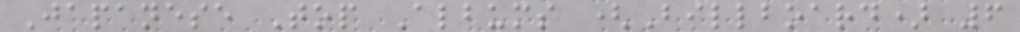Japanese Top Albums (Billboard) 6
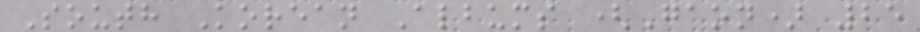South Korean Albums (Gaon) 25
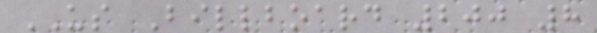US Billboard 200 8
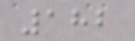182
